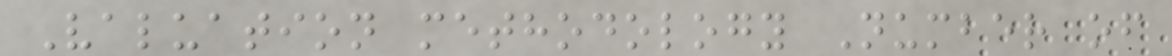Valuation methodology Number of
